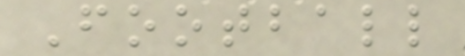Football
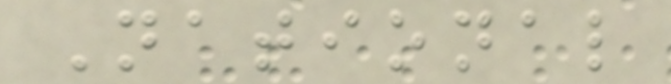National
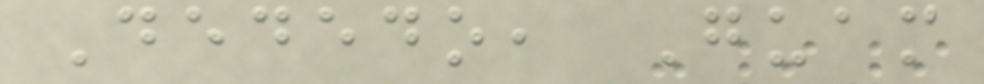Dededo, Guam
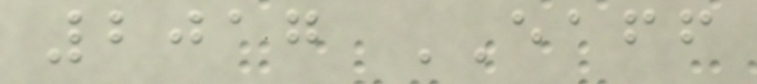2017 EAFF
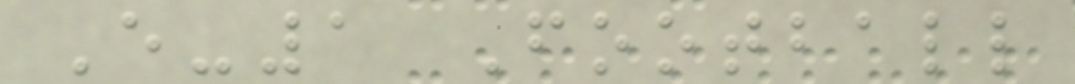E-1 Football
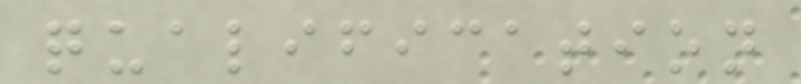qualification
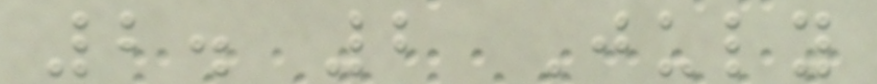2. 2 July
